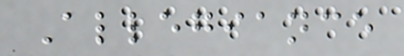Allegiance
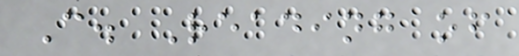C. Reading of
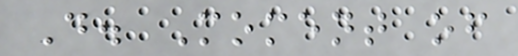D. Moment of
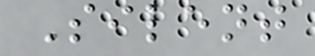Silent
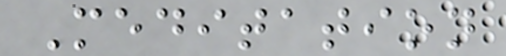Meditation
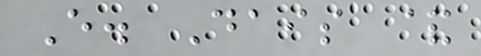E. Dais &
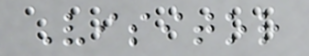Visitor
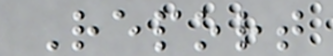Report
